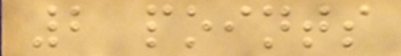2 points
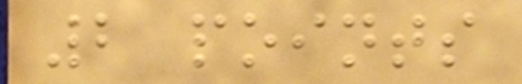2 points
